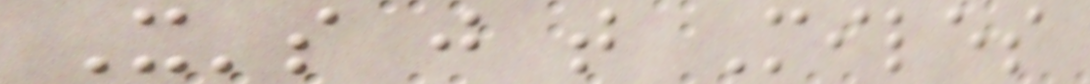It's just that Miles
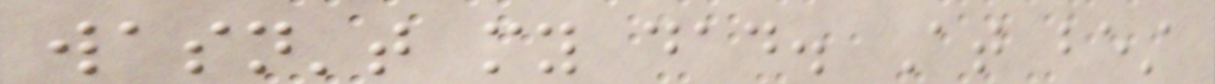wasn't my dad. At best
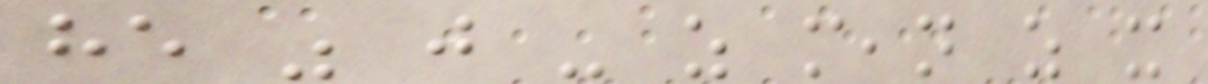he was just - as mean as it
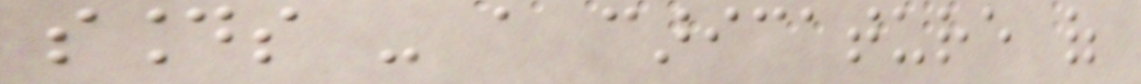sounds - a caricature of
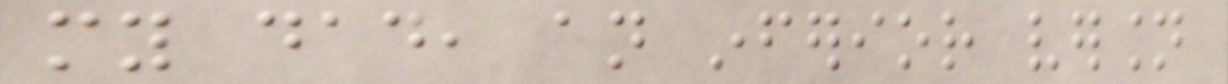my dad, an inferior version
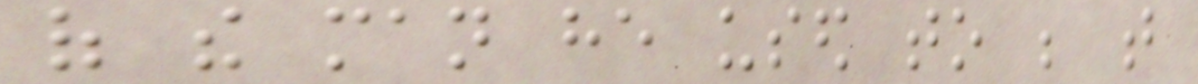of the man he used to be that
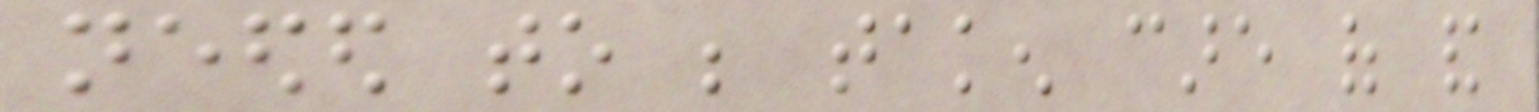needed to be taken care of and
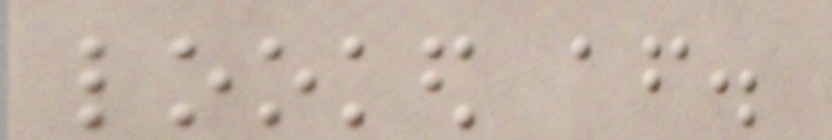looked after.
